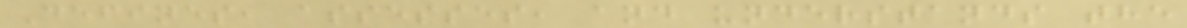Defines, assesses, and understands the
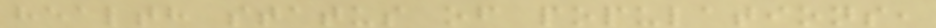health status of populations,
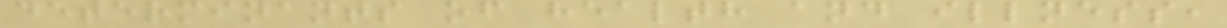determinants of health and illness,
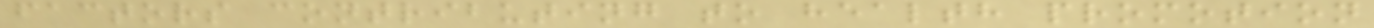factors contributing to health promotion
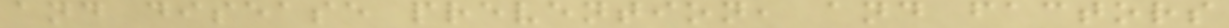and disease prevention, and factors
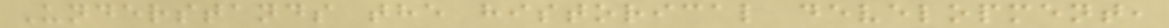Understands the historical development,
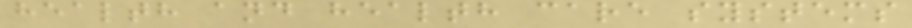health and health care systems
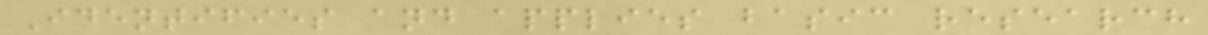Identifies and applies basic research
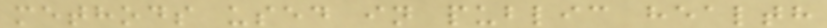methods used in public health
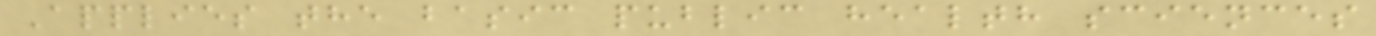Applies the basic public health sciences
